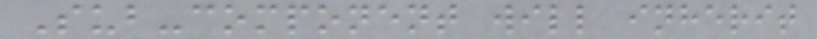Sub-component will inherit
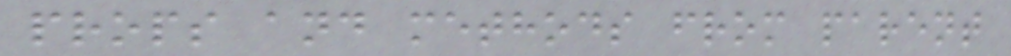props and methods from parent
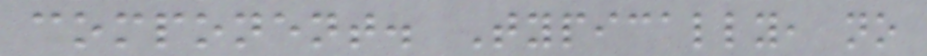component. Typically, no
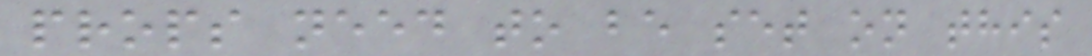props need to be set on this
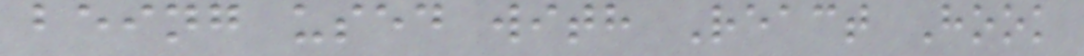being used with React Hook
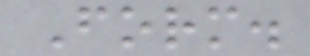Form.
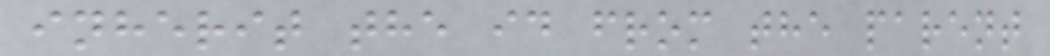inherit the id from the parent
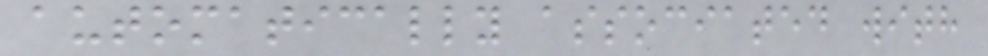automatically associated with
